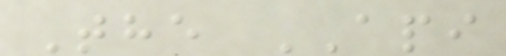The API
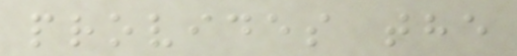provides the
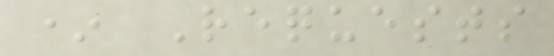* Requests
